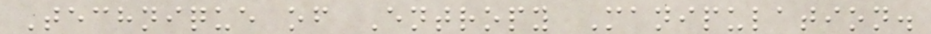Technique of Entropy Manipulation.
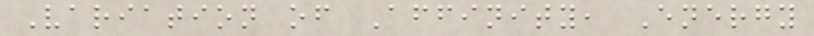Variation of Affinity, Energy
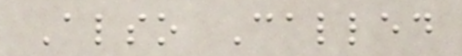Also Called
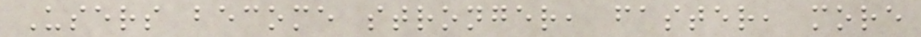Users become stronger, faster, more
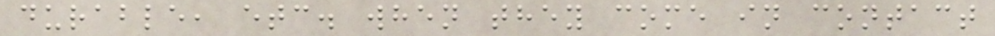durable, etc. when they come in contact
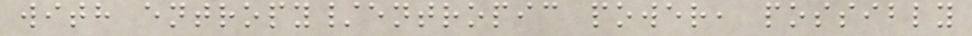with entropy/entropic power, possibly
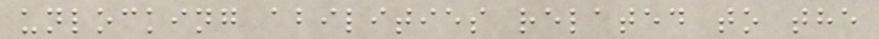unlocking abilities related to the
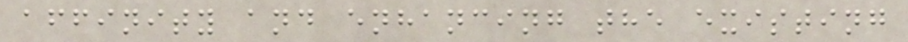affinity and enhancing the existing
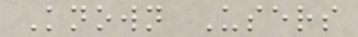Known Users
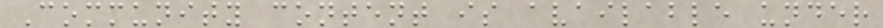Community content is available under
